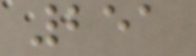251
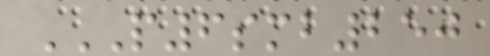P6SMB250
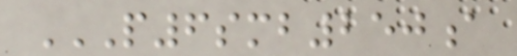P6SMB250A
